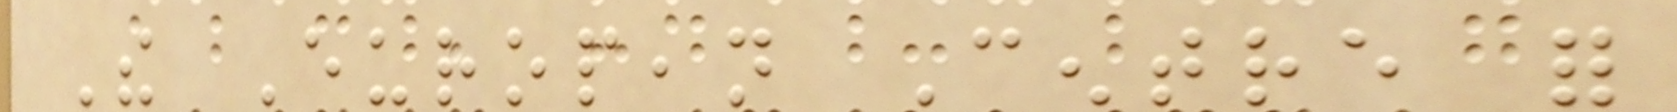The European Centre for
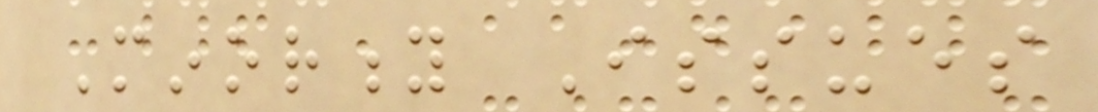Minority Issues
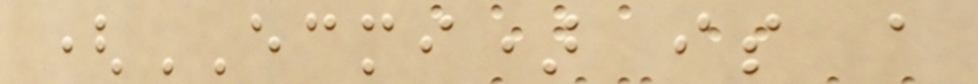(ECMI) is a
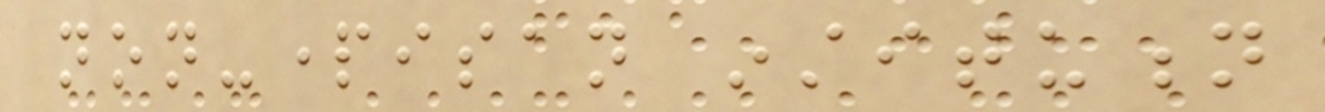non-partisan institution
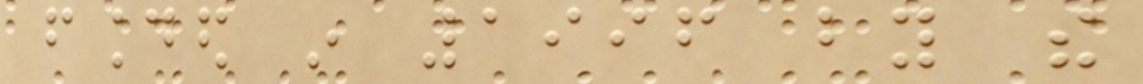founded in 1996 by the
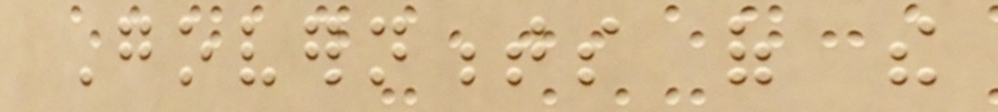Governments of the
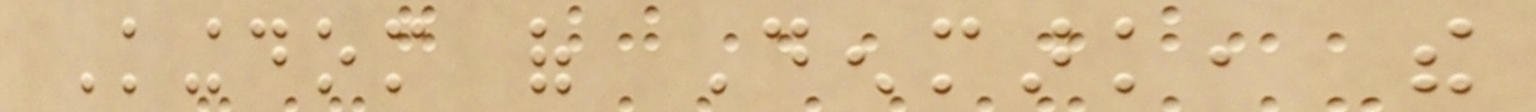Kingdom of Denmark, the
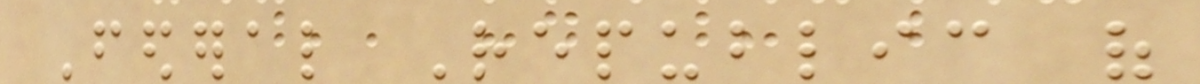Federal Republic of
